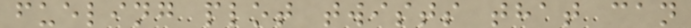fueling plot twists that can
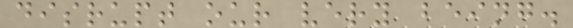disrupt our very being.
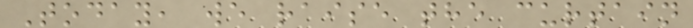Today, we raise the curtain
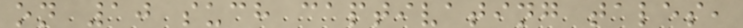on 10 such captivating tales,
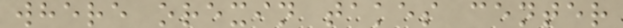where orexin takes center
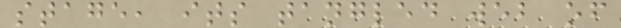stage, its tangled web of
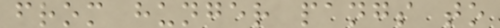from hunger pangs to
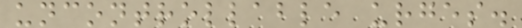uncontrollable urges.
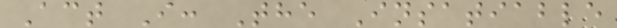Act I: The Insatiable
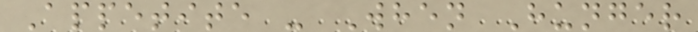Appetite - When Hunger
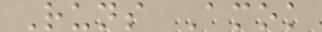Runs Amok
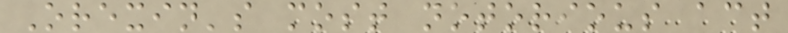Orexin's most notorious act
